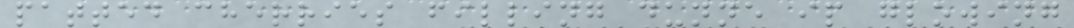patted cherries filling dunne ip glowing
